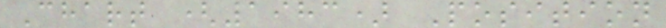Chart (1983) Position
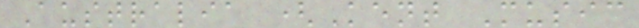Australia (Kent Music
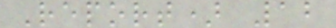Report) 12
